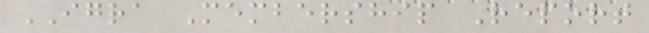IGRA Membership Report
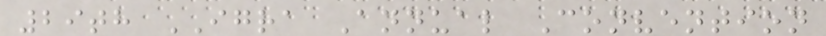29th IGRA Annual Convention
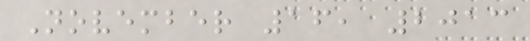November 16, 2013
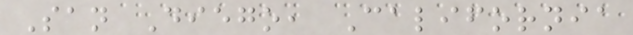San Diego, California
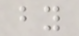by
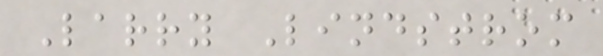Larry Lindstrom
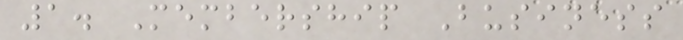1. Membership Business
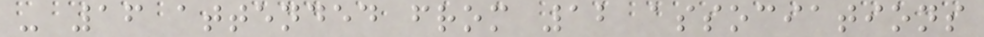- 16 attended from 12 associations
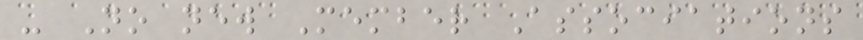- No new Member Associations
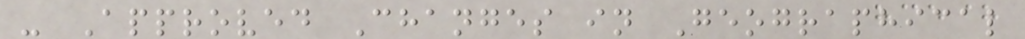- Approved Changes in Geographical
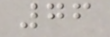76
